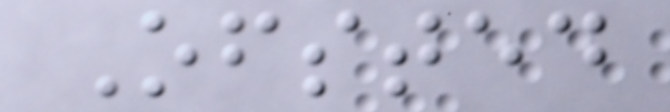Ofsted
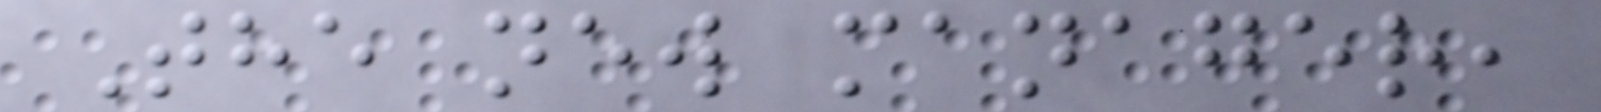The new manager,
